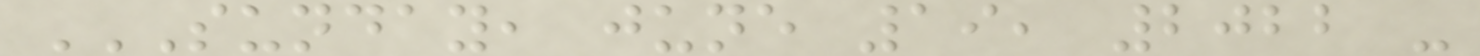SUNDAY, JUNE 19, 2022 -
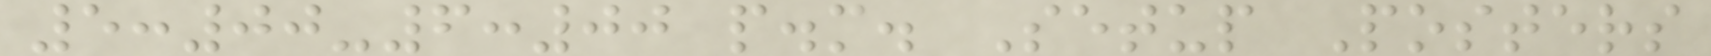5:00-6:00 p.m. Setup Posters
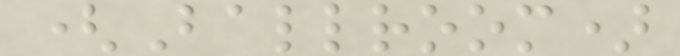(Ballroom)
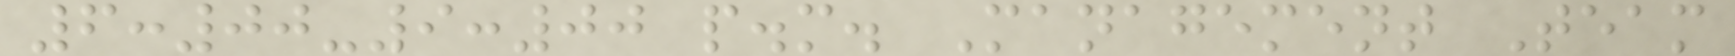6:00-9:00 p.m. Management Team
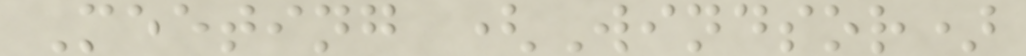Meeting (Windsor)
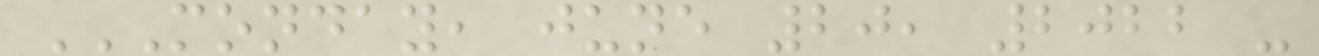MONDAY, JUNE 20, 2022 -
